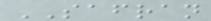SAFRAN
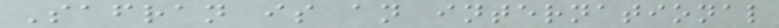Safran is an international
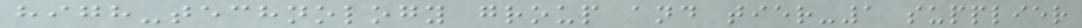high-technology group and tier-1 supplier
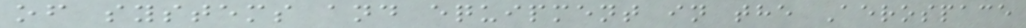of systems and equipment in the Aerospace
